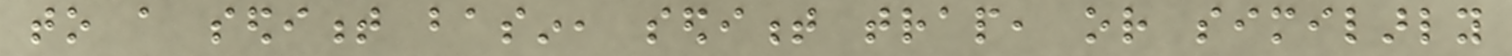to a sediment basin, sediment trap, or similarly
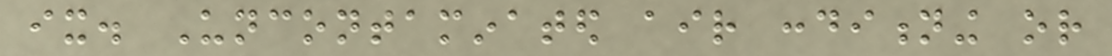ix. Uncontaminated air conditioning or
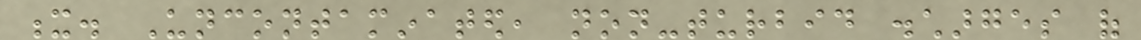x. Uncontaminated, non-turbid discharges of
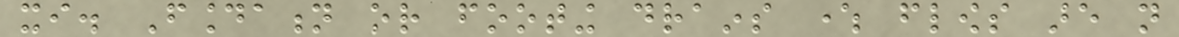xi. Foundation or footing drains where flows are not
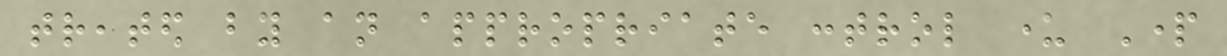treated by an appropriate control under Part
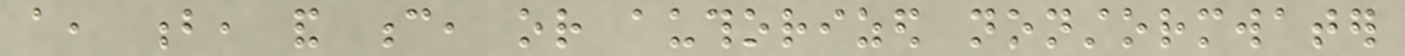a, b, and c, or authorized nonstormwater
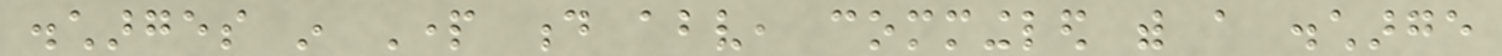discharges in Part d above, commingled with a discharge
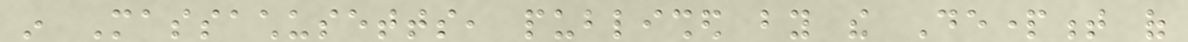in Massachusetts, published by the Department of
